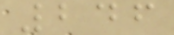246
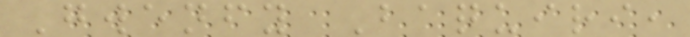Gwenfy Baquiri,
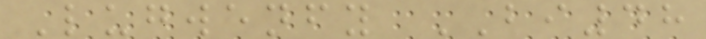Lugwenfy BI48
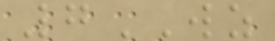7WZ
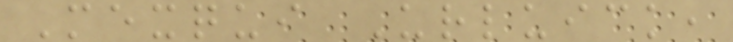Mexqui Urluick,
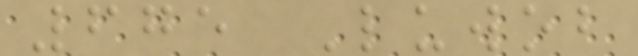675 Luwob
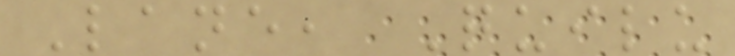Lane, Quilu
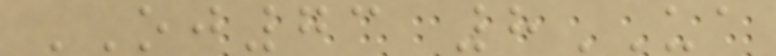OJ73 8UA
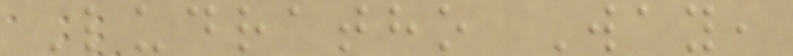Ludratho Way,
